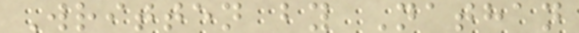Written by Nathan
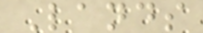Lands
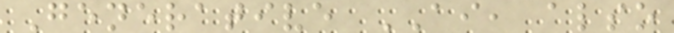Generative AI, also
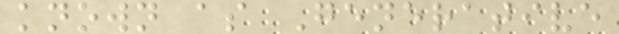known as Generative
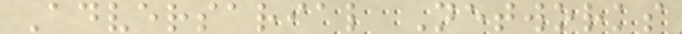Adversarial Networks
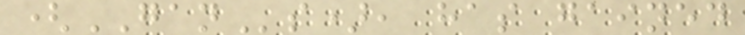(GANs), has gained
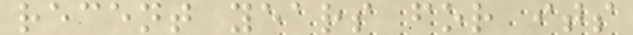recent years for its
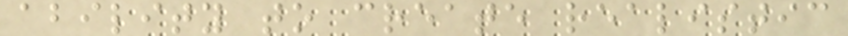ability to create realistic
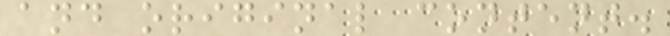and original content.
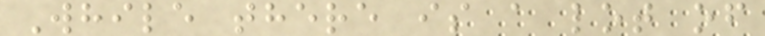While there is a lot of
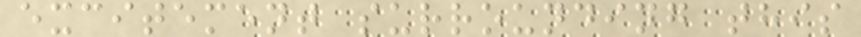excitement surrounding this
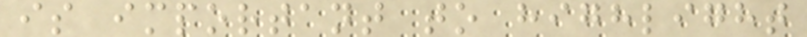is important to highlight
